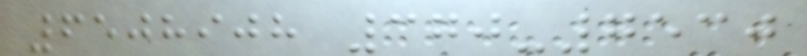6508908 370-7530
